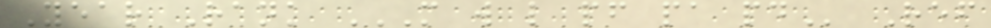Year Rank M W L PF PA PD Ref
